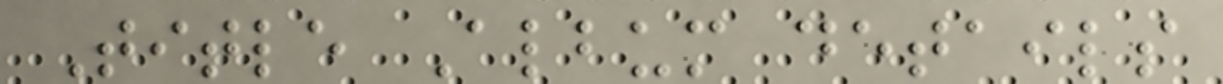Title Album details
